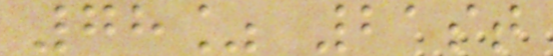78% 21st
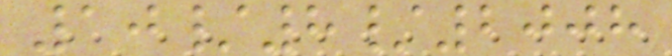10/8/2008
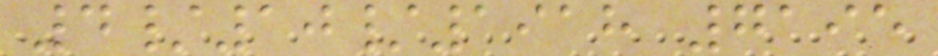4/10/1918 7195
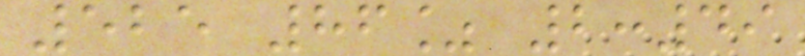525 86% 2:49
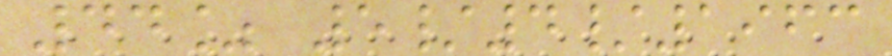44% 5/4/1963
